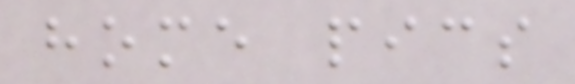home pics
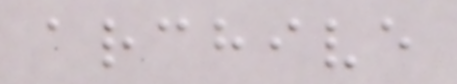archive
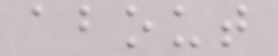about
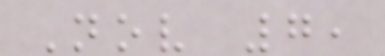Nov 7,
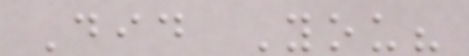Did You?
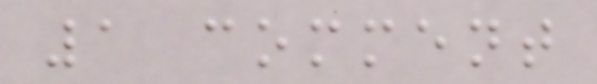1 comment
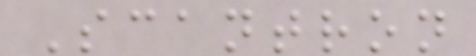Scantron
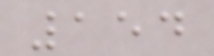154
